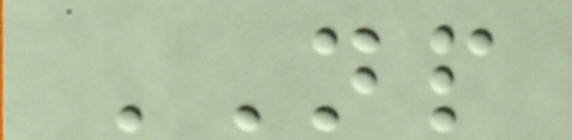NP
